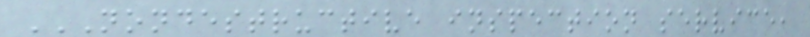NONDESTRUCTIVE INSPECTION SERVICE,
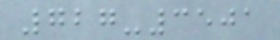727-3501
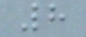8
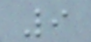9
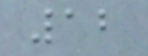12
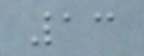13
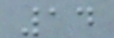14
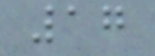17
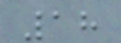18
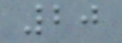20
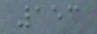153
